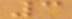3
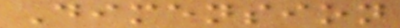Dimension
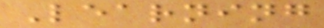Learning
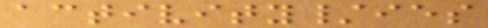activity/ies
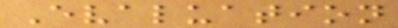Evaluation
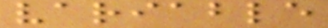variable
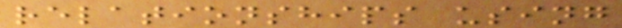relationships using
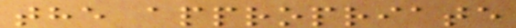the appropriate
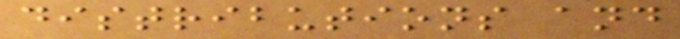distributions and
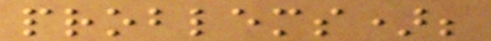problems);
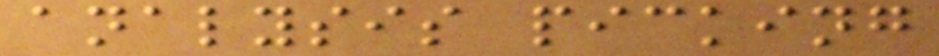analysis picking
